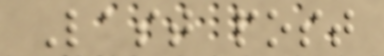Last post
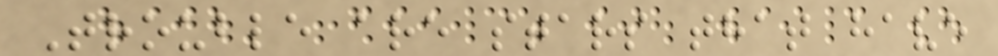Trouble are stars that have
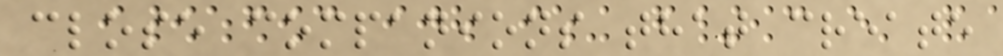close companions that create
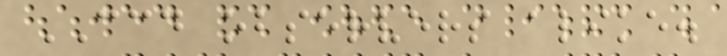CCD observers alike.
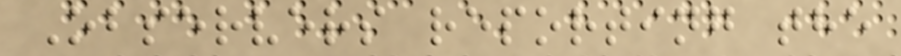Observers reporting the
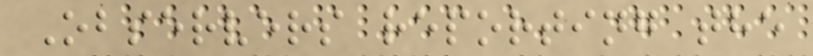Observers reporting the
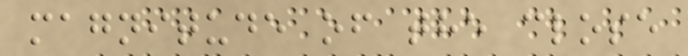magnitude of the close
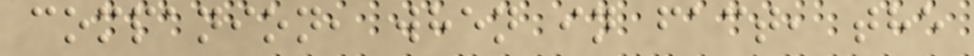companion, when in fact, the
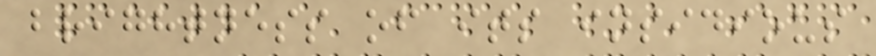brightness of its insidious
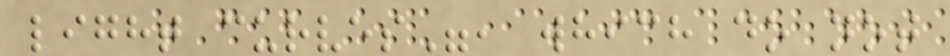light curves", which do not
